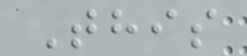This
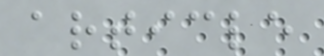article
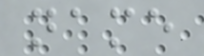name
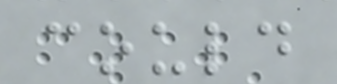could
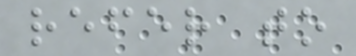refer to
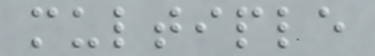multiple
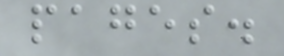pages.
